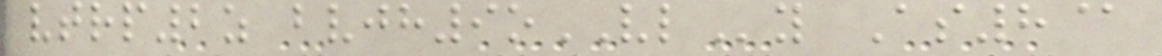vtrp2z bvjh9oVLy As8@
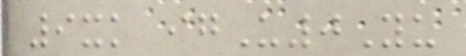9xk igU0Yu
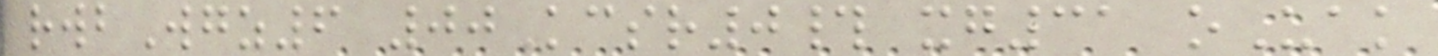rwbWgz6 00Kcsr0# xg31 oUak
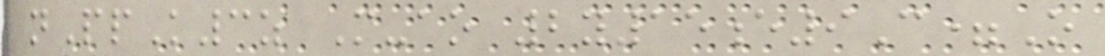nPpK3z M-ao 2y15e9C=O
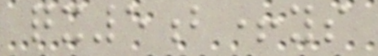qx5b+ys
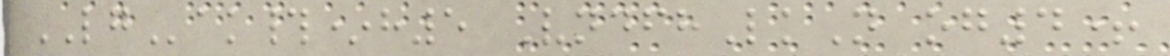LGak#*h5 VndfhLkN og4+
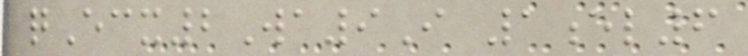qEcx2Wa9I 1el6
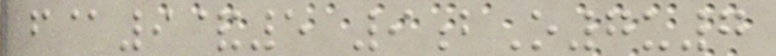f@9&5 9bO7u7
